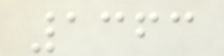1363
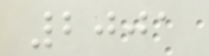2001
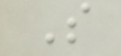S
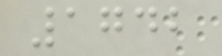1742
